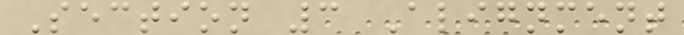Section 3 Alignment
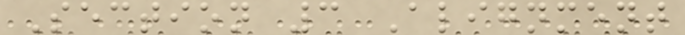Section 3 Alignment
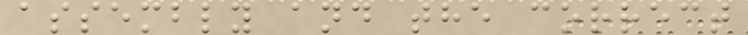assembly and the correct
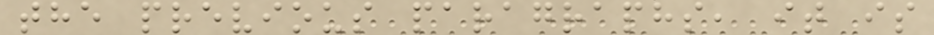the previous paragraphs, it is
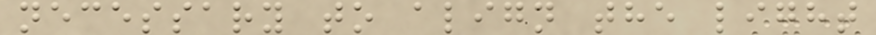necessary to align the light
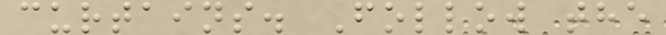curtains. Follow the
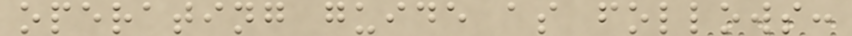operating guide as follows:
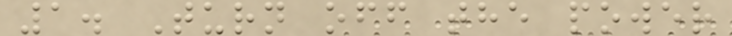1. Turn off the power
